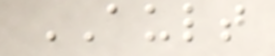AULT
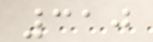310
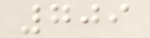709
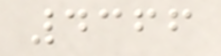4366
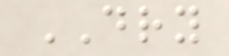DRY
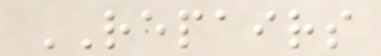REPAIRS
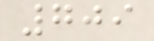709
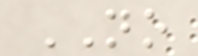NO
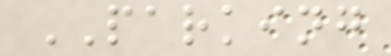PARKING
